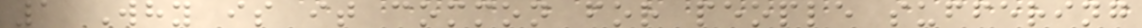1 Why is it common for people suffering
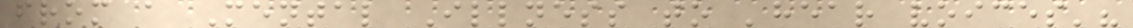from a Mental Illness to 'hear voices'?
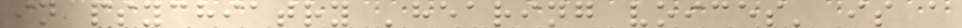in psychiatry 'hearing voices' is a
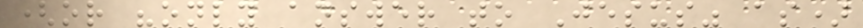(or "only answer to Jesus" as)
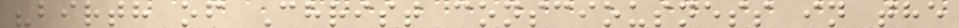"birth of Christ consciousness in the
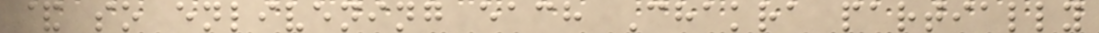& so enlivening each Chakra partially
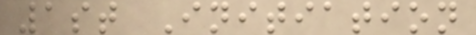1st Initiation
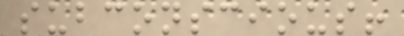subconscious!
